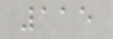115
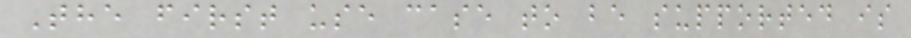The first use case to be supported is
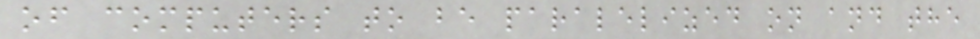of computers to be paralelized on and the
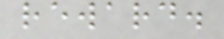reward.
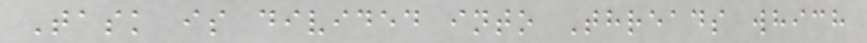Task is divided into Threads which
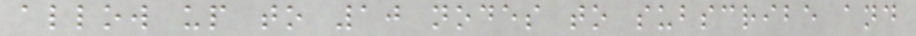allow up to 10 nodes to subscribe and
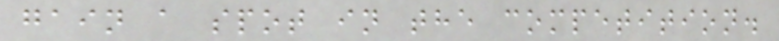gain a spot in the competition.
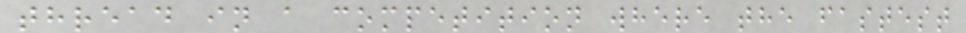thread in a competition where the fastest
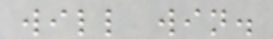will win.
